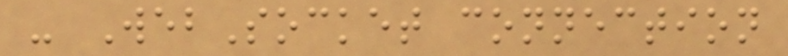- WebSocket connection
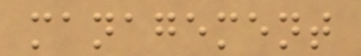management
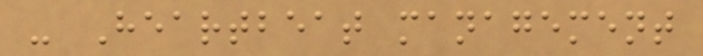- Heartbeat management
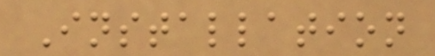Installation
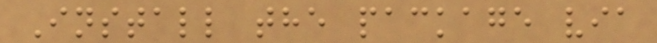Install the package via
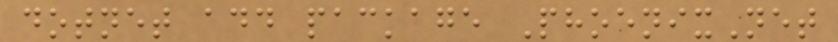dotnet add package PhoenixNet
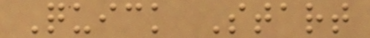Quick Start
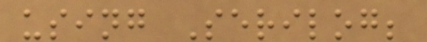using Serilog;
